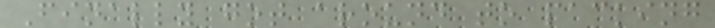Finally got around to packing
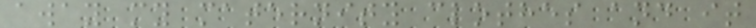away my maternity clothes and it
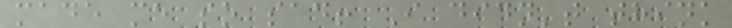made me so sad! I didn't think
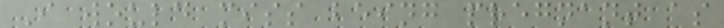I would miss being pregnant as
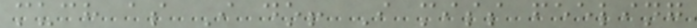much as I do! I miss feeling
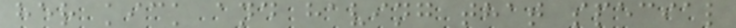her kick and having that special
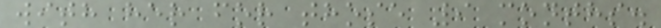with her for those 9 months.
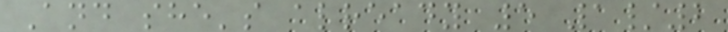And she's already 5 1/2
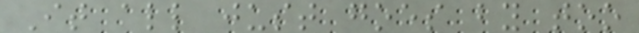It all just goes by too
